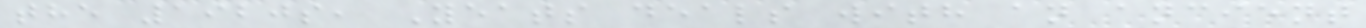the 1920s, Yeats deals with an ancient
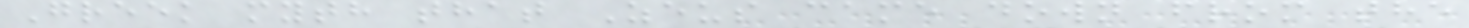Greek myth that Zeus came down from the
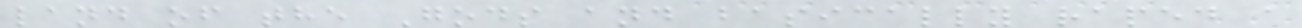land of the Gods and basically raped a
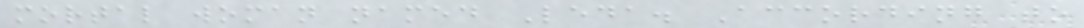mortal woman named Leda. According to
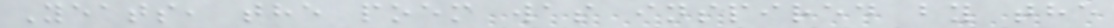Yeats, the poem was inspired by the
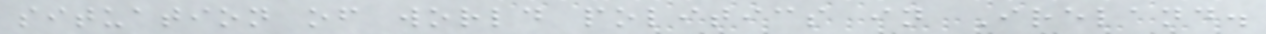situation of world politics in Ireland.
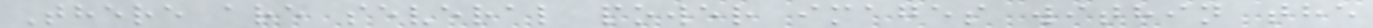There are several power images within the
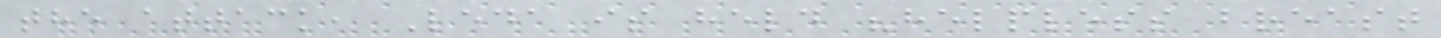the attack, Leda is held "helpless breast
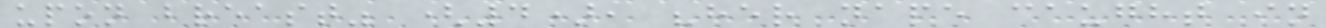upon breast" (4), "her nape caught in
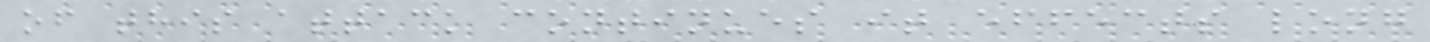of this attack continues it effects long
